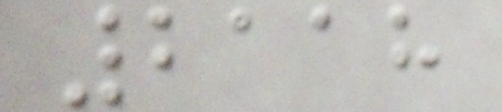2118
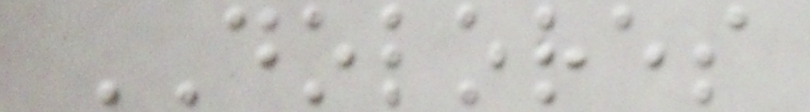DOLORES
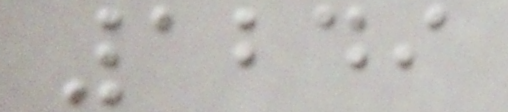1249
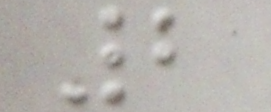2
